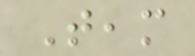Team
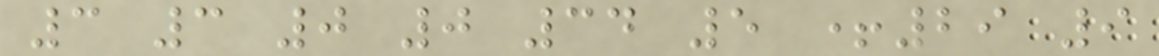3 3 0 0 34 5 +29 9
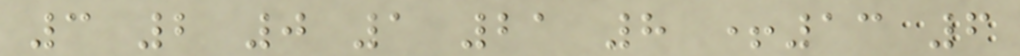3 2 0 1 21 8 +13 6
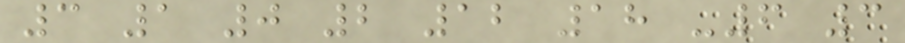3 1 0 2 12 18 -6 3
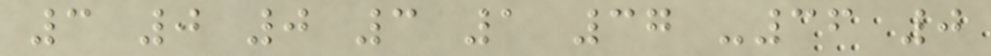3 0 0 3 1 37 -36 0
